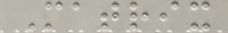Matrix
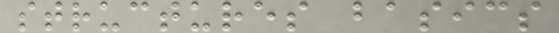structures basics
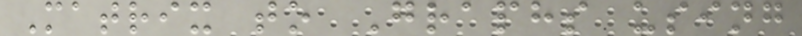Matrix to Graphs using
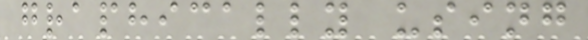graphically using
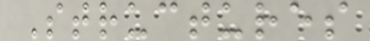Structures
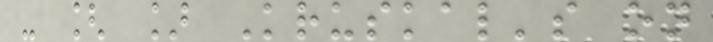- [ ] Kruskal's on
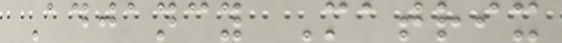Adjancy Matrix
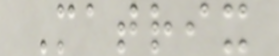Matrix
